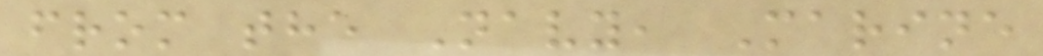from the Navy, Marine
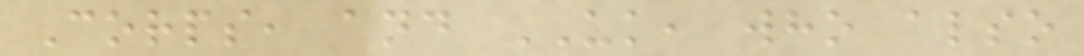Corps, and UK, who also
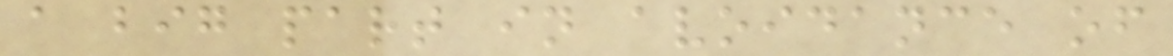a big part in avoidance of
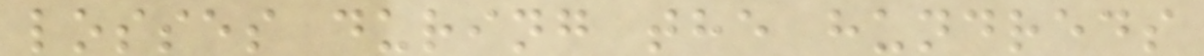losses during the hundreds
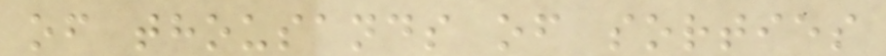of thousands of sorties
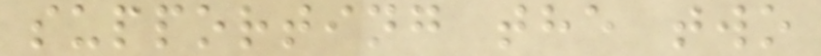supporting the two
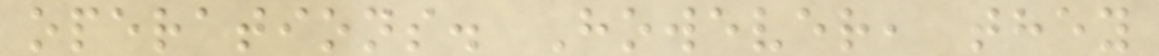operations. However, they
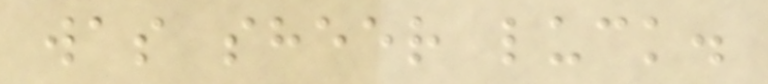was sheer luck.
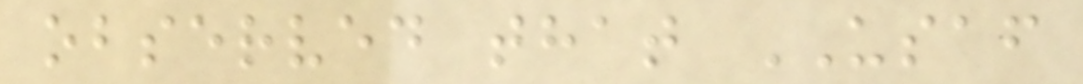observed that USAF
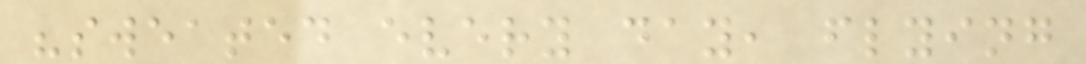"sweated every day, flying
